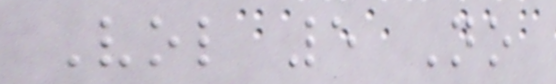Vol 5 No
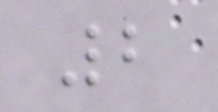2
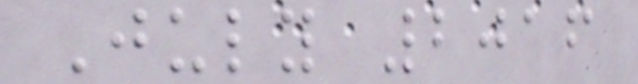July 2016
